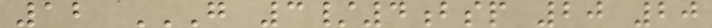12 G 3/4BSP 20 20
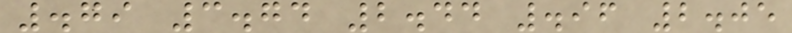.79 3.74 2.44 .96 2.05
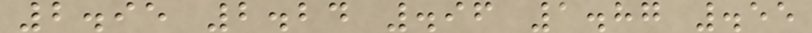2.95 2.24 .96 1.87 .55
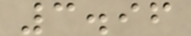3.96
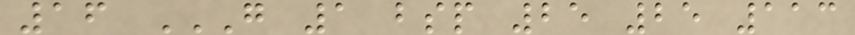16 G 1 BSP 25 25 113
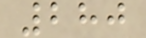280
